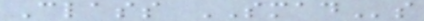Class SMADs
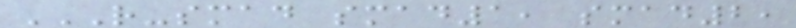R-SMAD SMAD1, SMAD2,
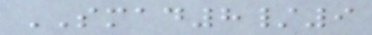SMAD8/9
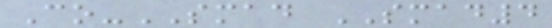Co-SMAD SMAD4
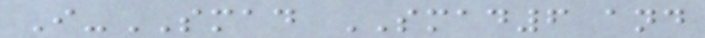I-SMAD SMAD6 and
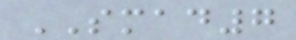SMAD7
